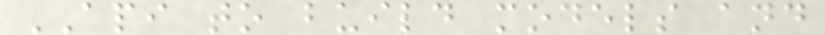API to build models and
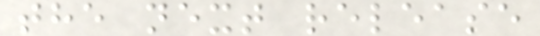the next release
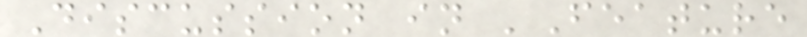Discussion in 'Feature
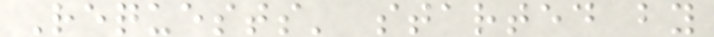Requests' started by
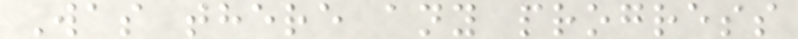Was there any progress
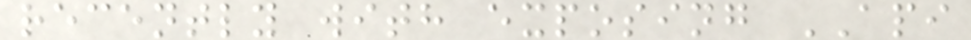recently with exposing API
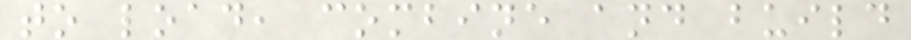to load, combine and build
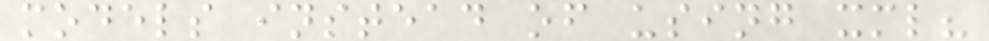models instead of using xml?
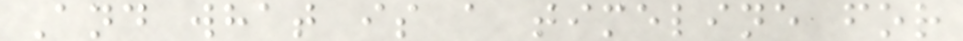And what is a timeline for
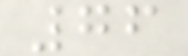76
